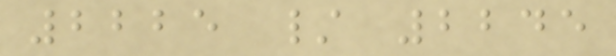2225 / 2245
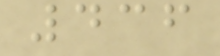436
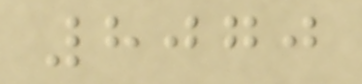8070
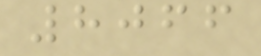8066
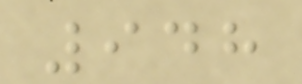948
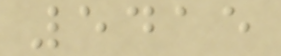5415
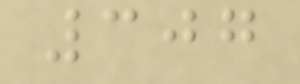307
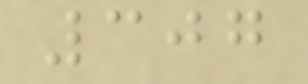307
